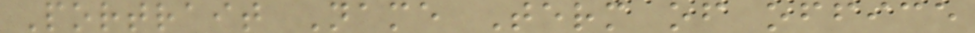Portrait Name Term of office
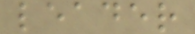leader
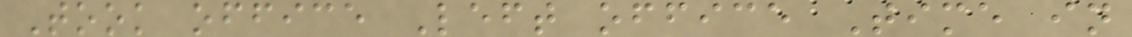Took office Left office Time in
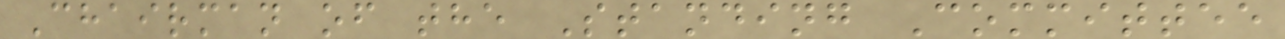Chairman of the Standing Committee
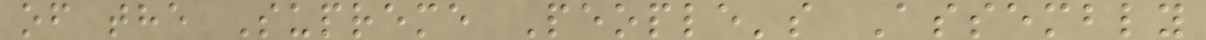of the Supreme People's Assembly
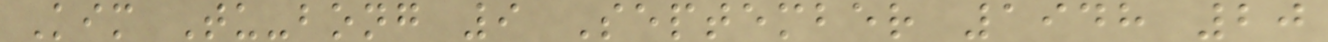Kim Tu-bong 9 September 1948 20
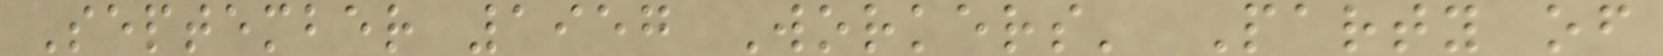September 1957 Workers' Party of
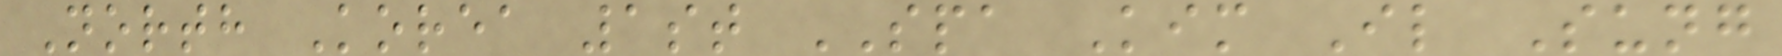North Korea 1st SPA Kim Il Sung
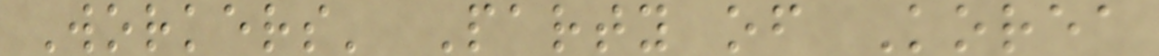Workers' Party of Korea
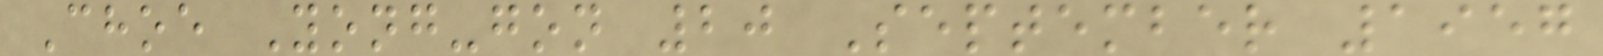Choe Yong-gon 20 September 1957
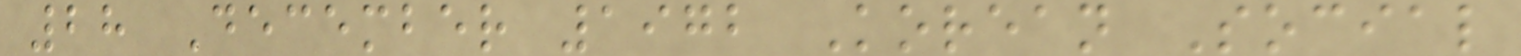28 December 1972 Korean Social
